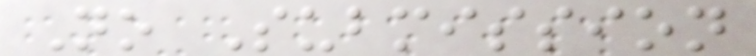No Submission
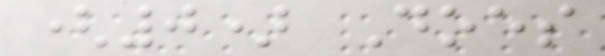(0) Does
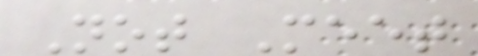Not Meet
